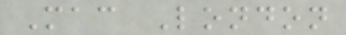Mac London
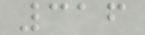316
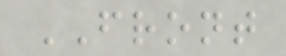FRONT
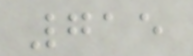715
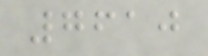7610
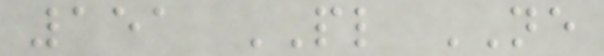151 PL NE
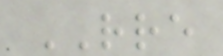RRE
